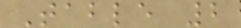Table 2
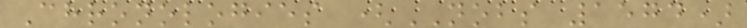Chronologies (NOBS 1574)
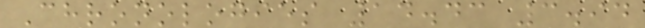Chronologies 14.43 3.94
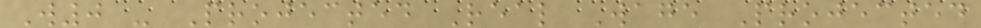W0 - Projected Real Wage Projected
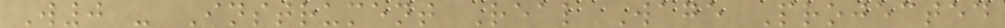W0 - Instrument Real Wage Projected
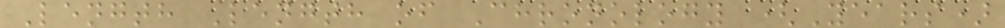Length Length of Chronology (Years)
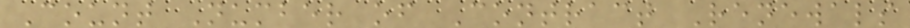Count Number of Contract Renewals
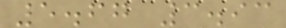5.67 3.93
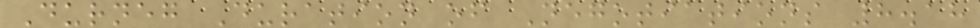Durneg Duration of Negotiations 8.18
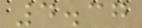4.37
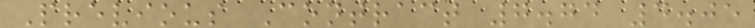Previous Contract 7.74 4.05
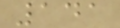141
